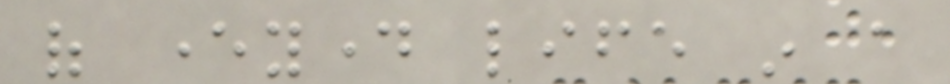of everyday life in a
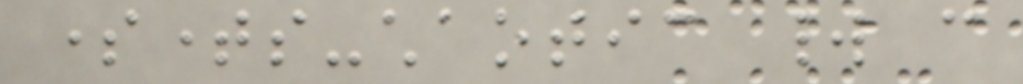sometimes-chaotic world can
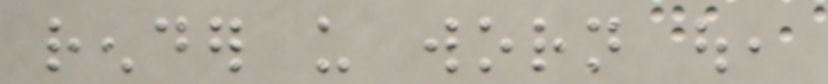render us worn out,
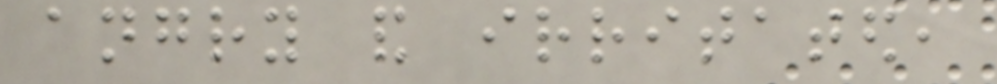angry and irritated,
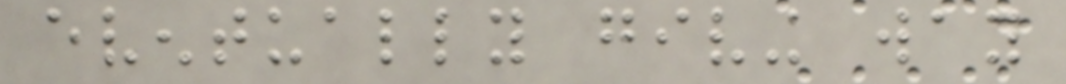eventually giving way
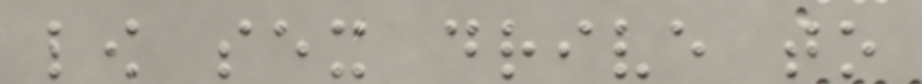low sex drive to
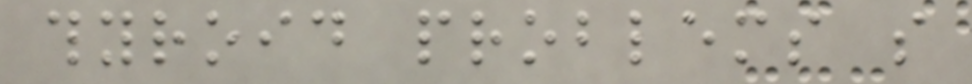thyroid problems so
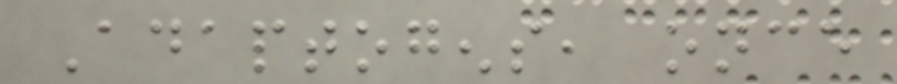Adaptogens, once
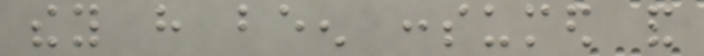they have been consumed and
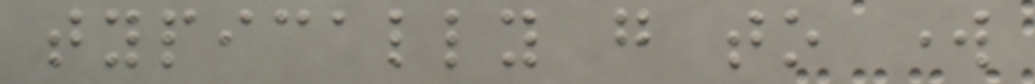typically go to work
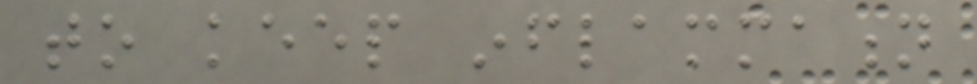to keep inflammation
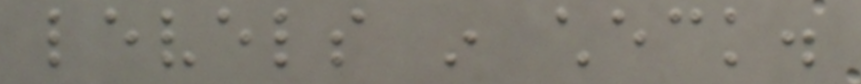levels in check.
